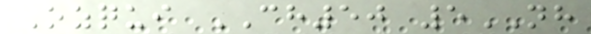Ozqui CH50 5NH
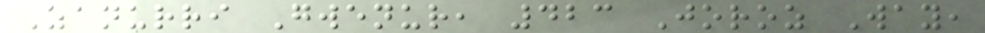Zanurri Gwenur, 423 Joroz Way,
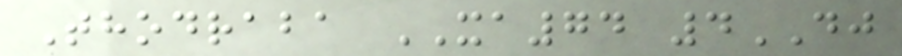Thodraba XA74 4DJ
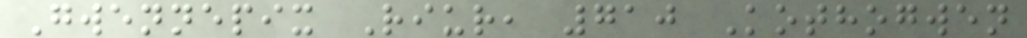Gwennepix Riur, 710 Kothogwen
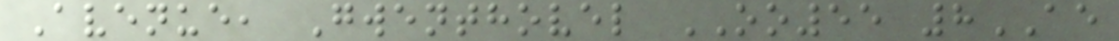Avenue, Gwenthovel OO55 8AE
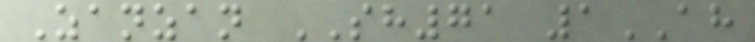Zanzan SH71 1AH
